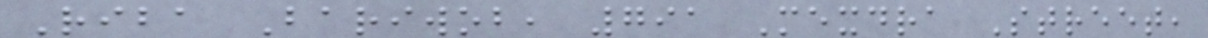Riba Bariwob, 791 Mexdra Street,
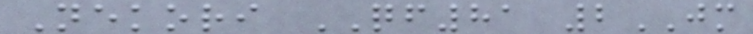Nekori QF81 2JM
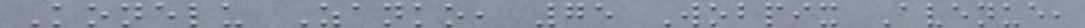Konelu Zanko, 75 Wobpix Avenue,
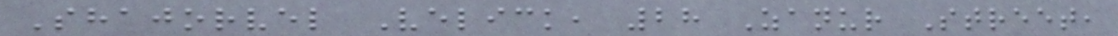Shajorvel Velick, 28 Zanur Street,
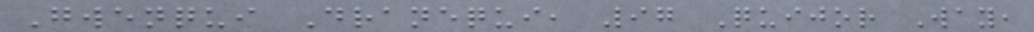Gwenqui Dranequi, 97 Quijor Way,
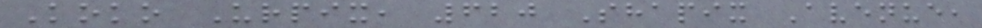Koko Urpix, 620 Shapix Avenue,
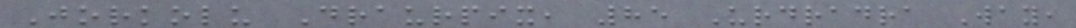Jorkolu Draurpix, 85 Urdradra Way,
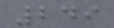249
